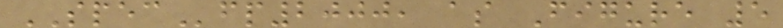SPECfp2000, as Figure 5
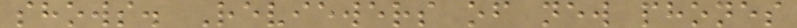shows. Reviewers of new phones
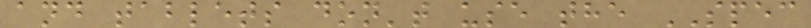and tablets don't use the SPEC
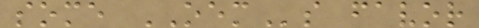some OEMs favor
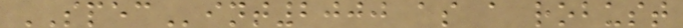SPECint2000 as a robust
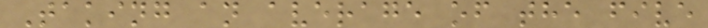Taking an average of the five
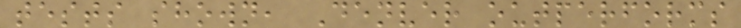tests shown, Denver outperforms
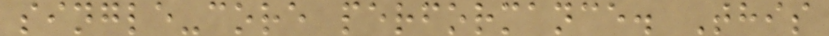single-core performance. This
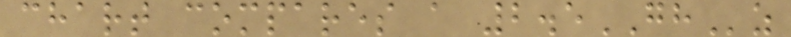chart compares a 2.5GHz
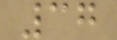37
